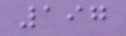197
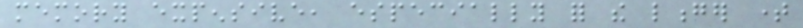memory expensive, especially for the longer time
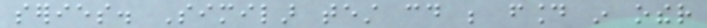series. Similar test could be found in other
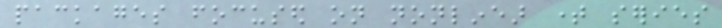packages focused on nonlinear time series
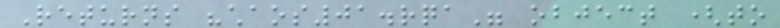Returns "chaos01.rqa" object (to
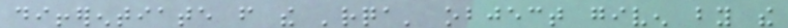differentiate from the 'rqa' object given by the
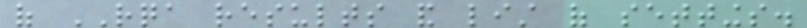of RQA results and list of settings.
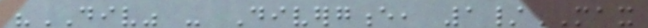"DIV" - Divergence, 1/MAX
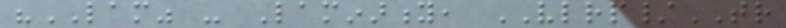"LAM" - Laminarity, VLRP/TR
